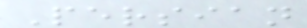Persian
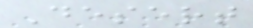Desert
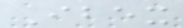Ibex
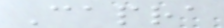Capra
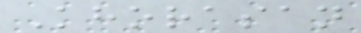Khorasan
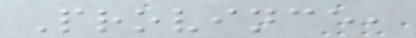Province,
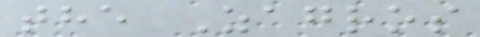the Zagros
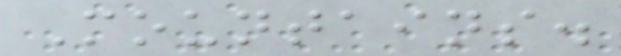Mountains.
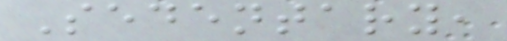Sedentary,
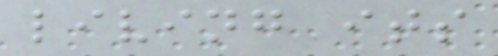living its
